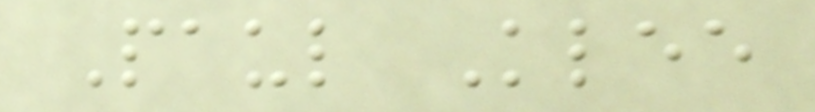Paul Klee
